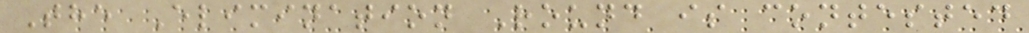The Elimination Round is contested
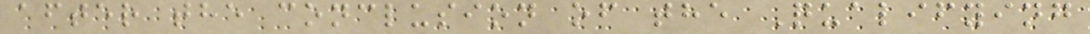after the conclusion of the Qualifying
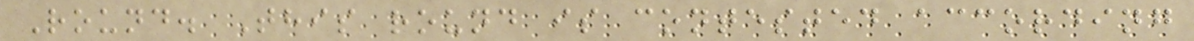Round. This round is contested according
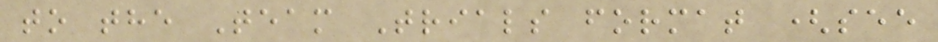to the Team Trials format (see
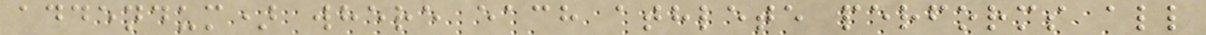addendum) where each athlete performs all
